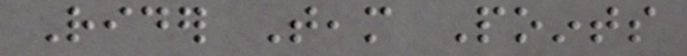Rider Team Points
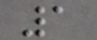1
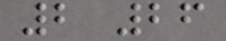2 26
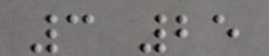3 25
